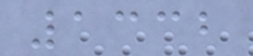1332
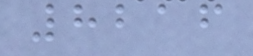8216
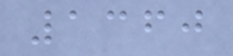1360
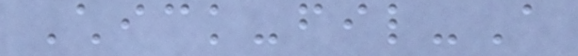Chick-fil-A
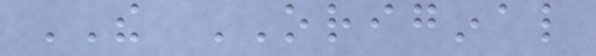THE ORIGINAL
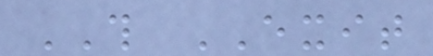THIS EXIT
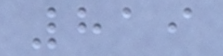819
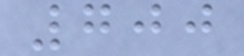700
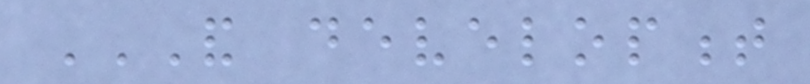AND DEVELOPMENT
